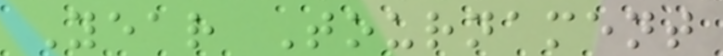Year Tournament
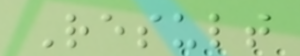Result
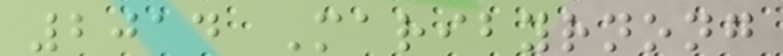2014 Maribyrnong
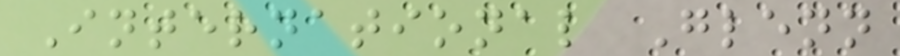International Glenn
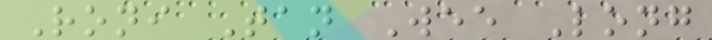Roni Tan Wee Long
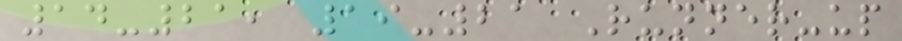14-21, 19-21 Runner-up
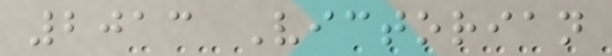2013 Victorian
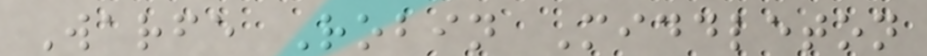Warfe Robin Middleton
